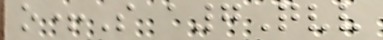o+S a7Qvv
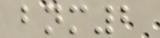bnm2
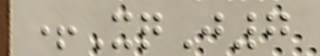+XqJ7
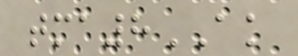tma8AK
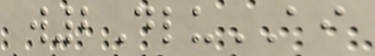w2DluAI
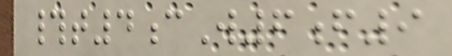#t4cW6f9
